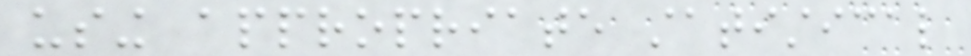using appropriate statistical
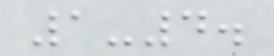1-4.
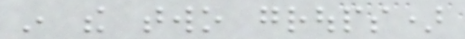in the two groups)
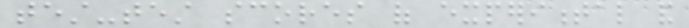test-test scores of experimental and
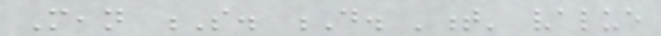Mean S. D. 't' value
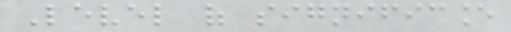Level of significance
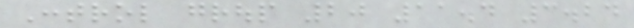Control group 20 11.4 3.24
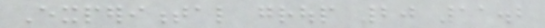Experimental group 20 11.2
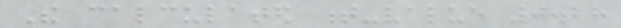The calculated t-value 0.28
